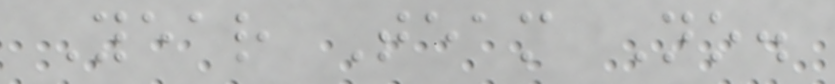Year Team No.
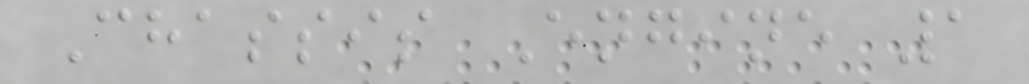Chassis Engine 1
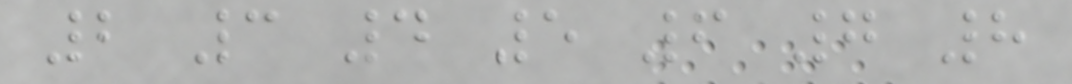2 3 4 5 6 7 8
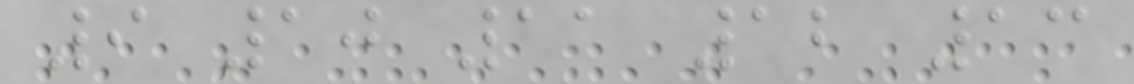9 10 11 12 13
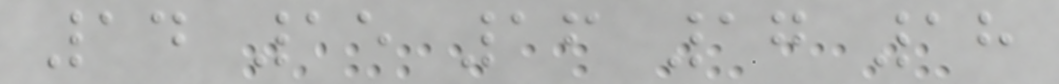14 15 16 17 18
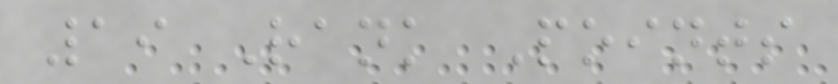19 Rank Points
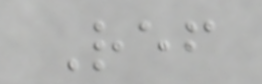Ref
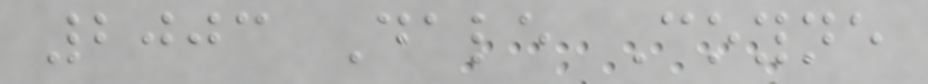2003 Dale Coyne
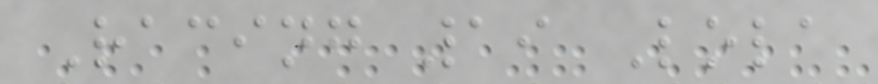Racing 19 Lola
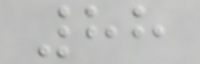88
